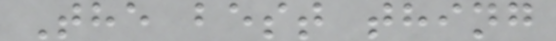The best thing
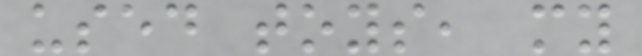used toys, my
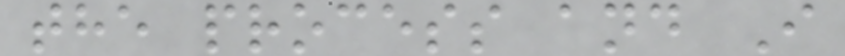the process and I
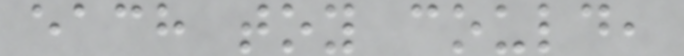each toy could,
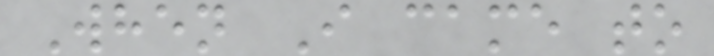When I came to
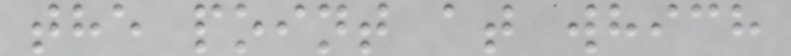the point at which
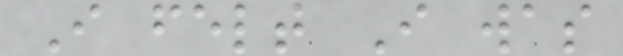I felt I was
